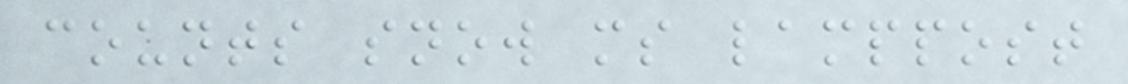counts snow ms lamppost
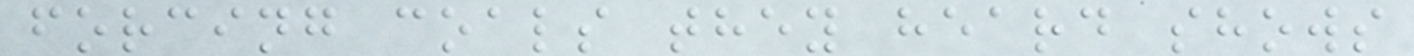forcing coals they heard shows
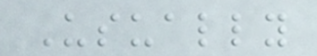Usually
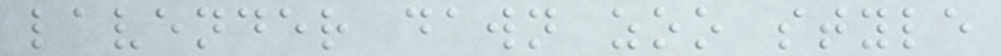lavender dawn zoo style
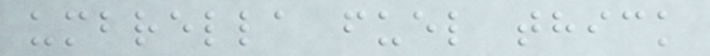umbrella fuel thick
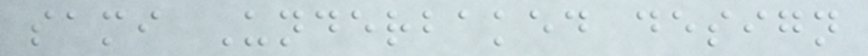sami Underbaked design
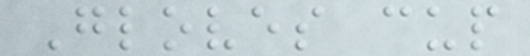Gloves cup
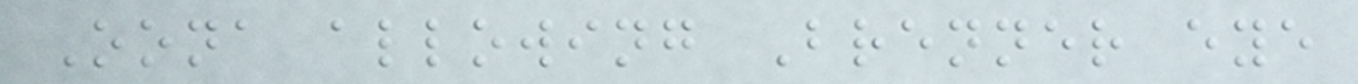Oona allowing Brenner eye
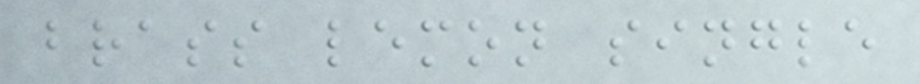brass lemon single
